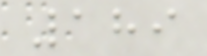189
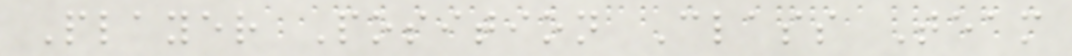Player Position Class Team
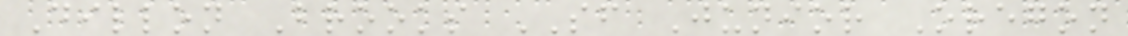Dillon Brooks SF Junior Oregon
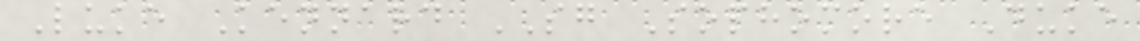Luke Kennard SG Sophomore Duke
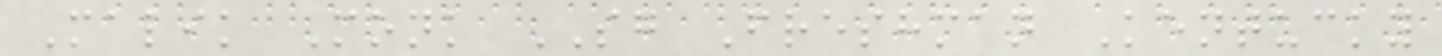Malik Monk SG Freshman Kentucky
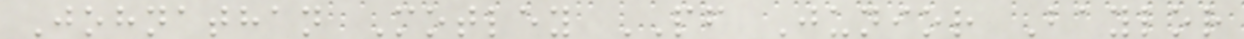Johnathan Motley PF Junior Baylor
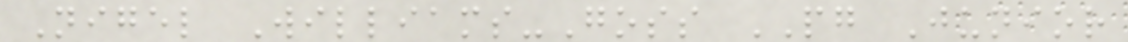Nigel Williams-Goss PG Junior
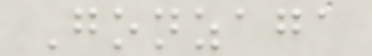Gonzaga
